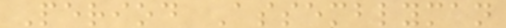Period Assemblyman
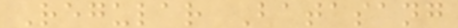Regular Batasang
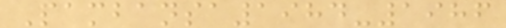Pambansa1984-1986
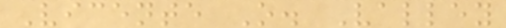Vicente O. Valley
